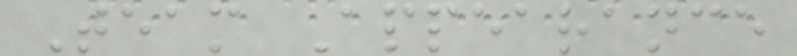Team Appearance
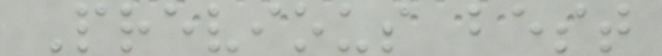Previous best
